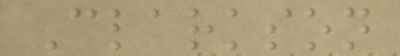Clarkson
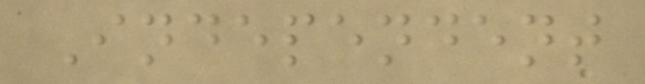Independent
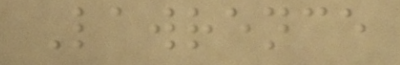Lawrence
